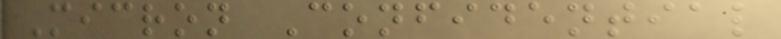Micron Confidential
